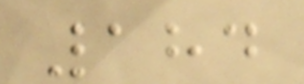184
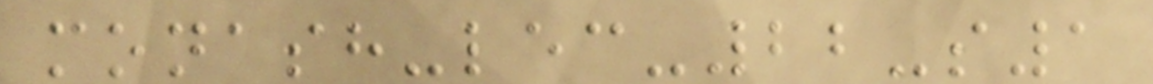monash-lec-22-s1
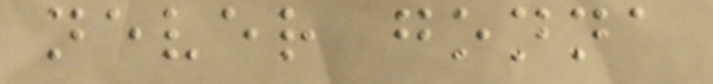never gonna
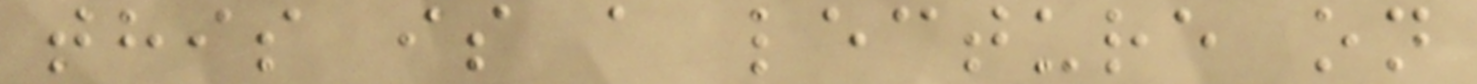this is a lecture on
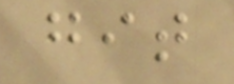git
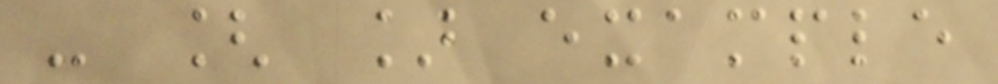- [ ] example
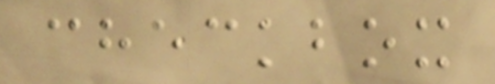checkbox
